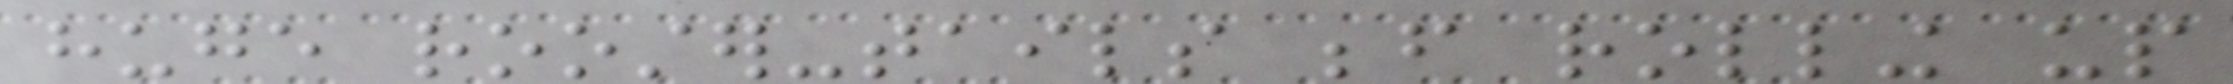huge rooster-tails before rolling up
